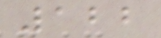122
